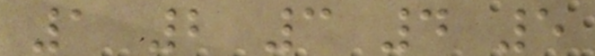1 2 3 4 5
